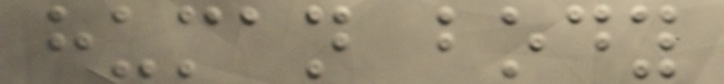human body
